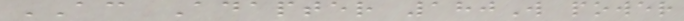AC Adapter 180W power
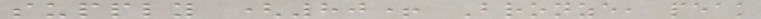supply (80+ Bronze, peak
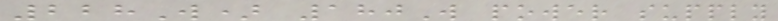228W) 180W power supply
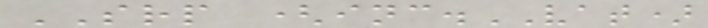SRP (inc.VAT)
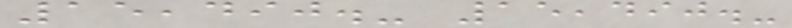15,490.- 15,490.-
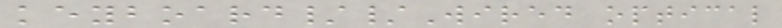keyboard//Wired optical
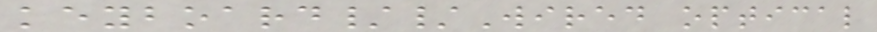keyboard//Wired optical
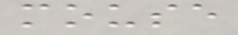mouse
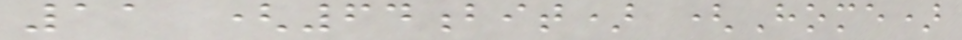11 (64bit) (Home)
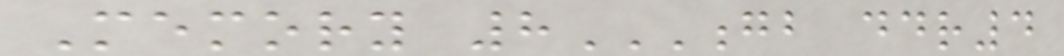Memory 8GB DDR4
